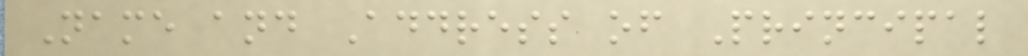Name and Address of Principal
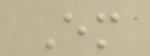Em
